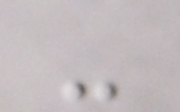-
